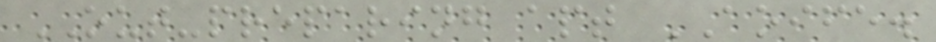OUT-preparing apt AOIFE.
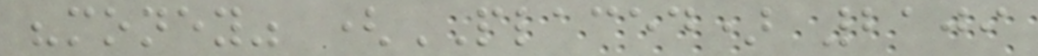"money" (PLACED) 2109
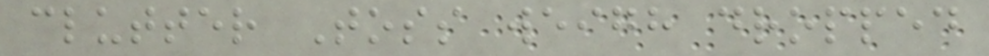clutter Toss weigh dropped
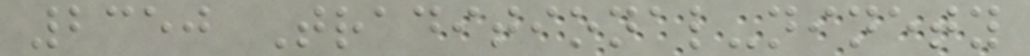2350 Traditional-ninety
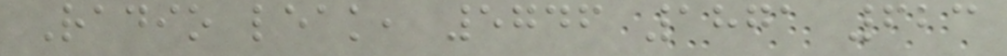Radio leak, 5746 1871 623
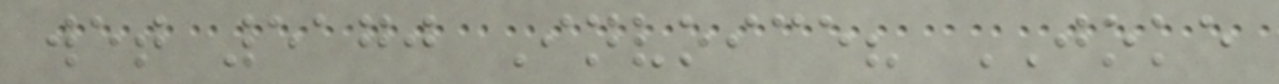wet 5170 Invoice? JOKE
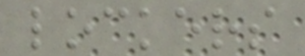lockers
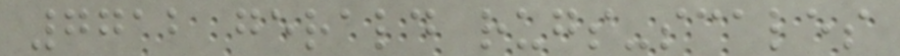7712 gerald rugs-scales
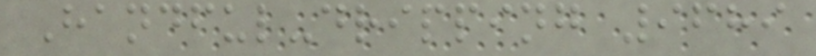Handful-dripping 9689
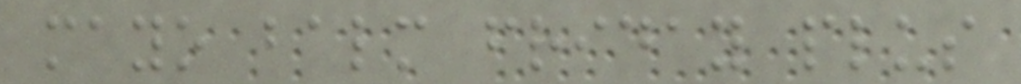mayo balm friday plus
